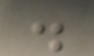.
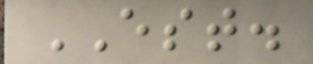EST.
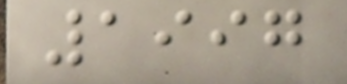1997
